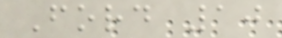Ford 10
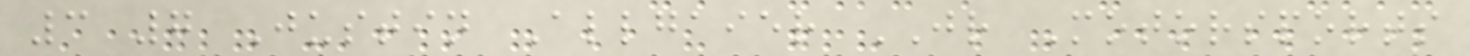3 7 Justin Allgaier JR Motorsports
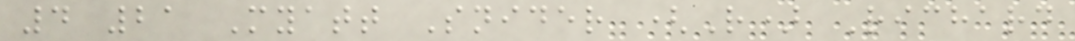4 21 Myatt Snider (R) Richard
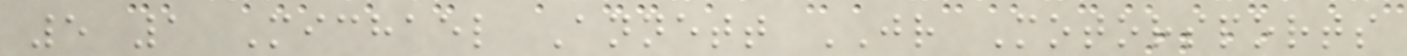5 1 Michael Annett JR Motorsports
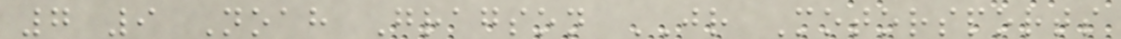7 9 Noah Gragson JR Motorsports
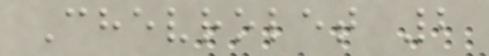Chevrolet 2
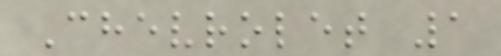Chevrolet 1
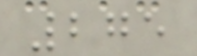275
